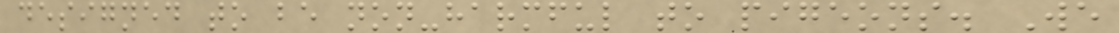designed to be non-harmful to pigeons. We
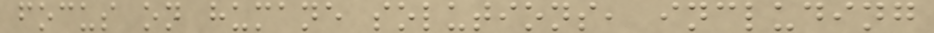focus on humane solutions, including
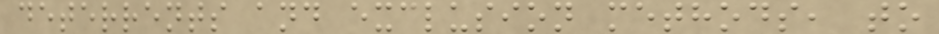deterrents and exclusion methods, to
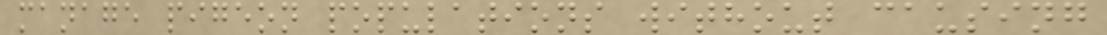manage pigeon populations without causing
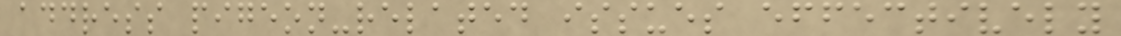address pigeon-related issues effectively
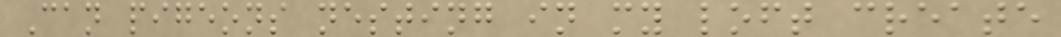Can pigeons nesting in my loft create
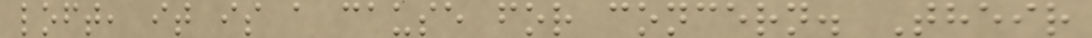loft, it is a cause for concern. Their
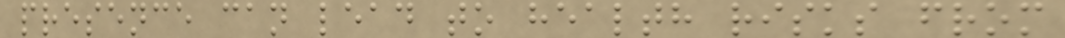presence can lead to health risks from
